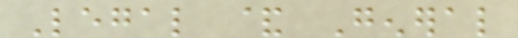Legal & General
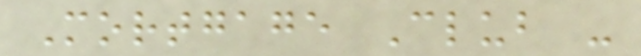Mortgage Club -
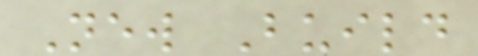New Build
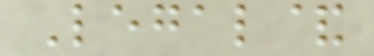Legal&
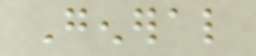General
